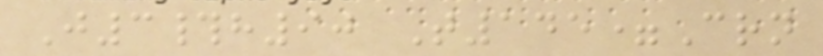J3#h90 T145=Crn
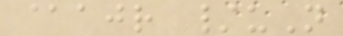@ajr /uN
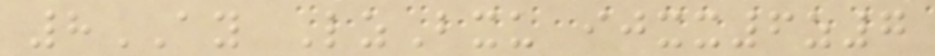8AY LzBxu ijxx6z7
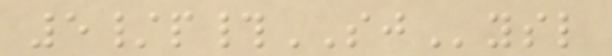5/p#SJysl
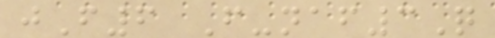jF6 F-naf3Q
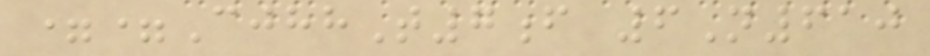==CjhhT7f 6N610
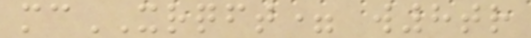mcXRQFT= w8tr
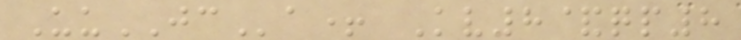UuJCa+ Kv8&qp8
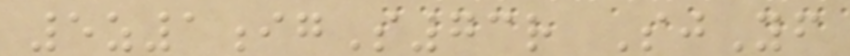5z1igS73r SjYf
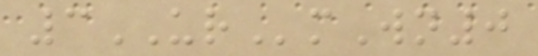3URmWn0
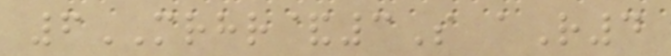6MRHR&3S aR4
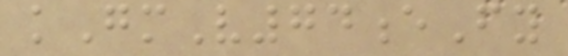kGmV74eFy
